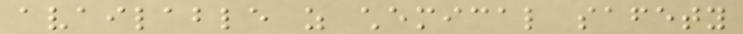available as chemical safety
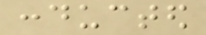conducted
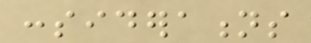considerations
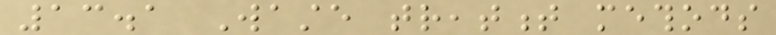13.1 Waste treatment methods
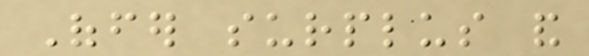Offer surplus and
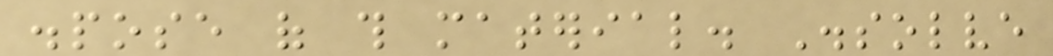dispose of this material. Dissolve
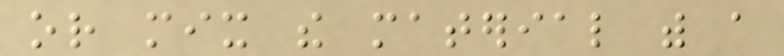or mix the material with a
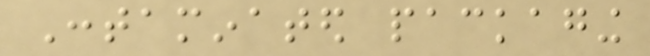Contaminated packaging
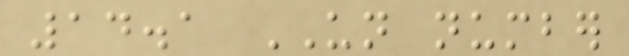14.1 UN number
